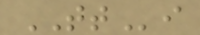TTi
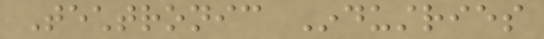Techtronic Industries
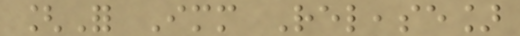[For Immediate Release]
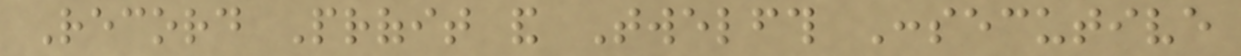Record Profit and Twelfth Consecutive
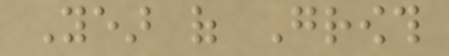Year of Growth
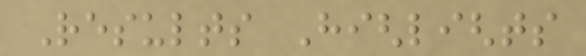Results Highlights
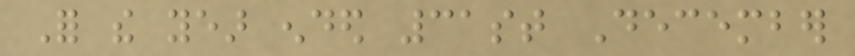For the year ended 31st December
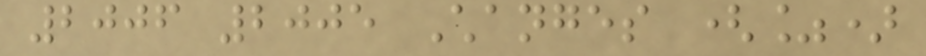2006 2005 Changes (%)
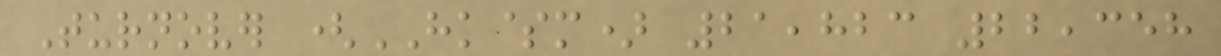Turnover (HK$m) 21,823 22,358
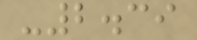-2.39
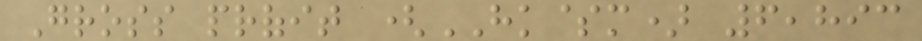Gross profit (HK$m) 6,893
